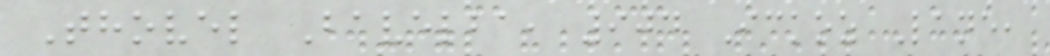Thovel Bavelba, 904 Ickoz Lane,
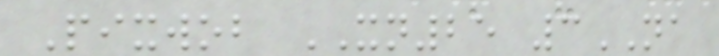Pixwob XN25 3NA
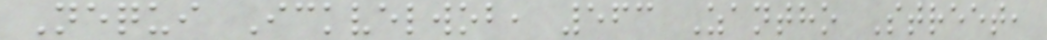Nequi Ickvelwob, 563 Zantho Street,
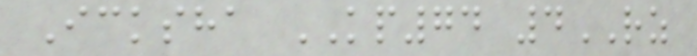Icksha KP74 4RZ
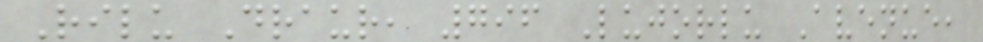Rilu Draur, 796 Lujorlu Avenue,
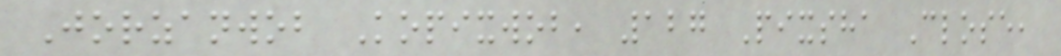Jorzanwob Kopixwob, 127 Pixsha Close,
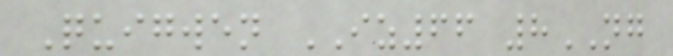Quigwen IZ66 8NG
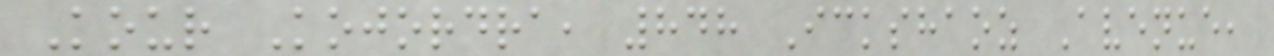Kour Kojordra, 848 Ickshaoz Avenue,
